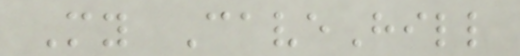My CaveHill
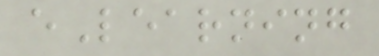eLearning
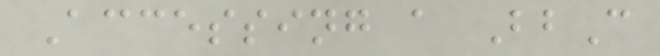Accessing a BbC
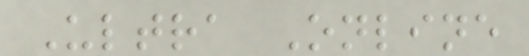Ultra Online
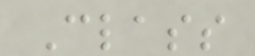Class
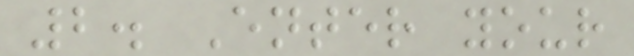2. Enter your
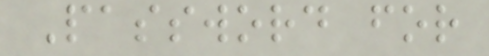Password for
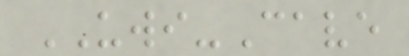UWI-Cave
